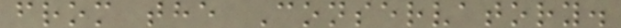from the Conservatory.
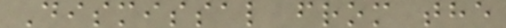Dismissal from the
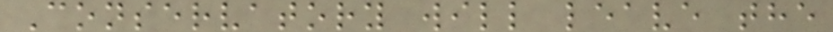Conservatory will leave the
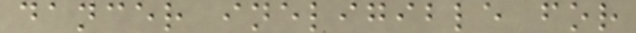dancer ineligible for
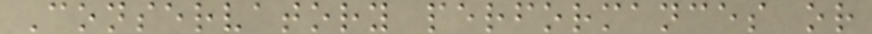Conservatory performances or
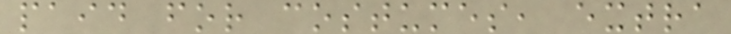paid for costumes, extra
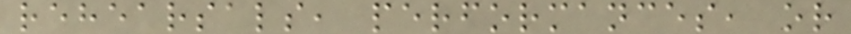rehearsals, performances, or
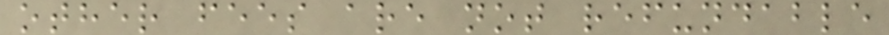other fees are not refundable
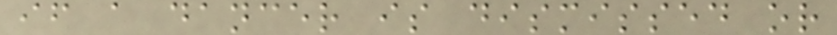if a dancer is dismissed or
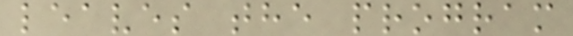leaves the program
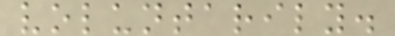voluntarily.
